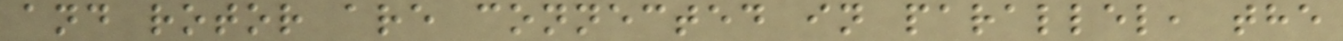and rotor are connected in parallel, the
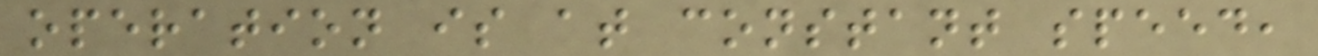operation is at constant speed,
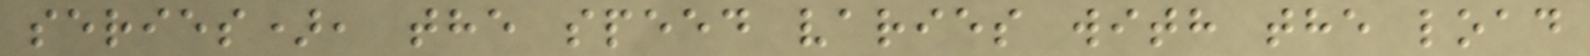series), the speed varies with the load
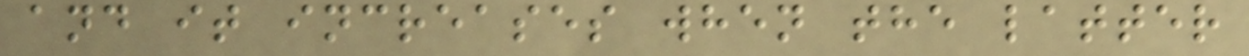and it increases when the latter
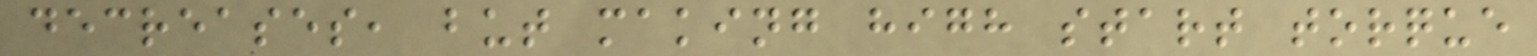decreases, but making high start torque
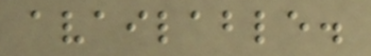available.
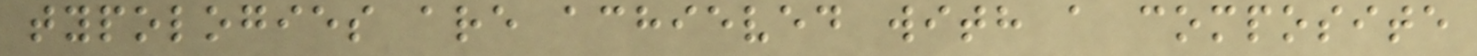typologies are achieved with a composite
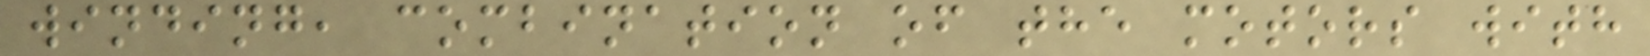winding, combination of the motors with
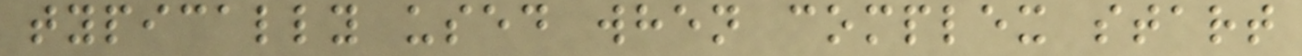typically used when complex start
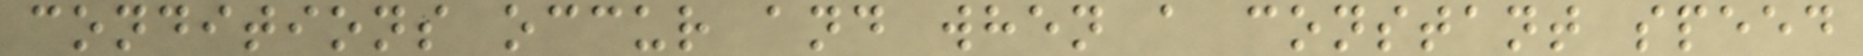conditions occur and when a constant speed
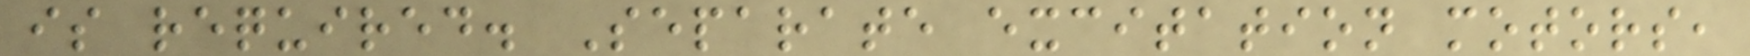is required. Separate excitation motors,
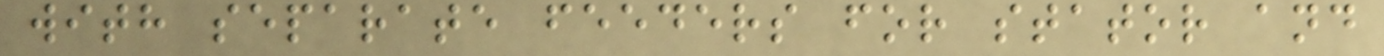with separate feeders for stator and
